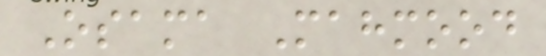Osama Mahmood
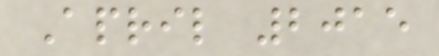April 2015
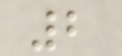2
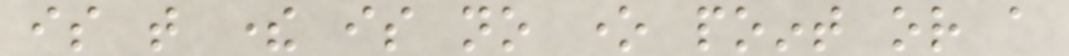is that there is no one point or a
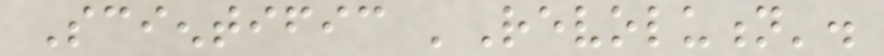Scientific 'Revolution'.
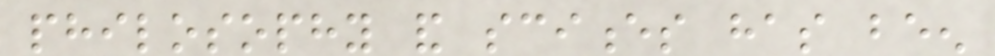philosophy and sciences has been
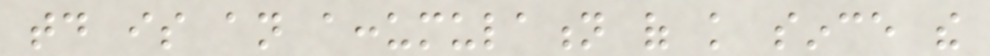today is an accumulation of knowledge since the
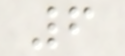6
